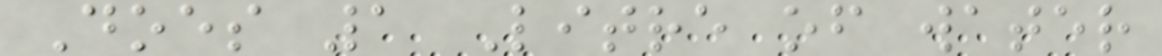Does 1 Litre of water
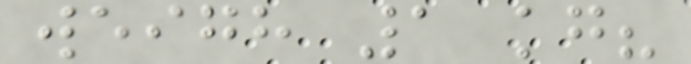weigh 1 kg?
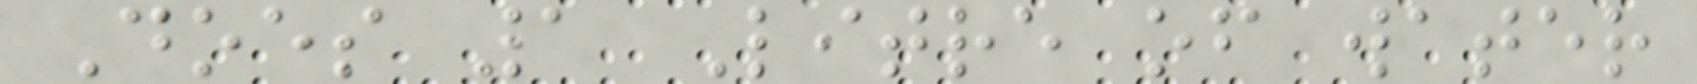Does 1 Litre of water
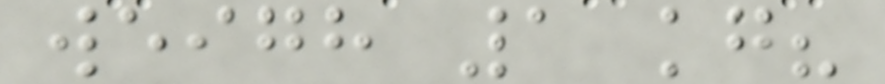weigh 1 kg?
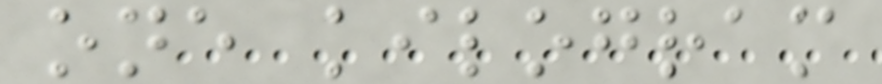one kilogram
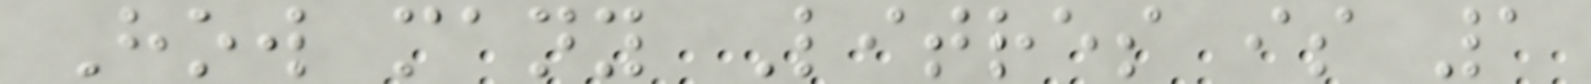How many Litres is 1
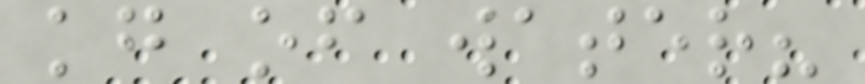kg of water?
